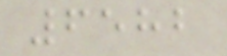6582
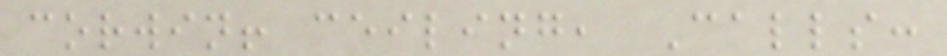corwin! ceiling, Calls:
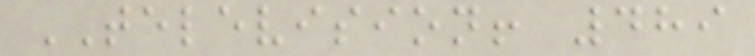TELEVISION! 489
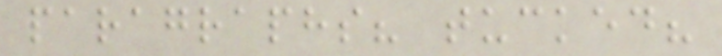paragraphs? tucked?
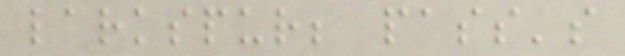larkspur; pass's
